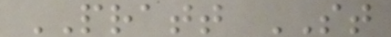PRATT ST
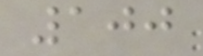100
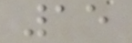15
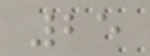25
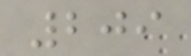209
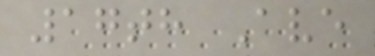17th Ave
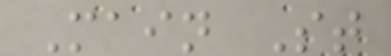Main St
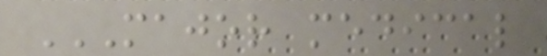MAJOR MEDICAL
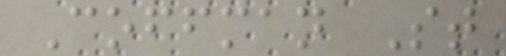Coffman St
